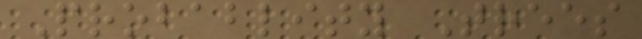Probablity Trees
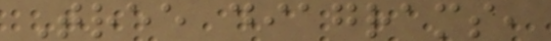Tree diagrams,
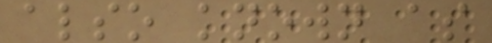also known as
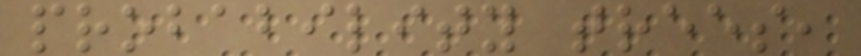probability trees,
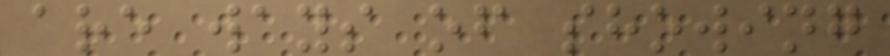are ways of showing
